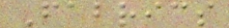Fabrics
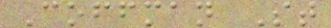Coffman St
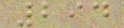294
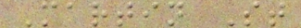Martin St
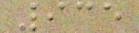935
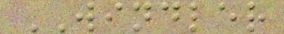WINDLER
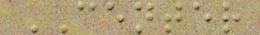CENTER
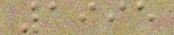1995
